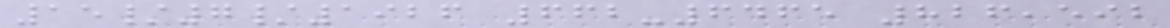15/7/1926 662-6465 826,592
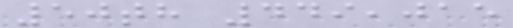50th 449,015
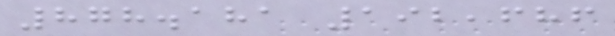878.181 192,686
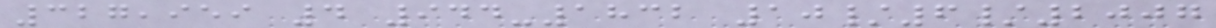327,959 4 944-1832 10/6/2007
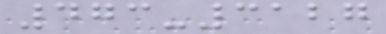473-3127
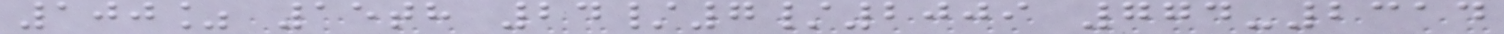100% 15th 24/7/2009 774-2314
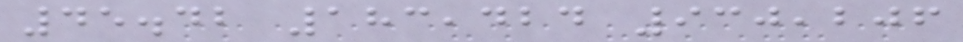45.42 183,424 930,206
